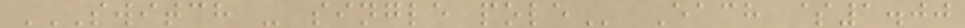SWITCH - SINGLE POLE Each $1.00
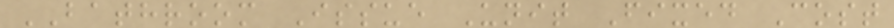BATHROOM Issue Unit Fixed Cost
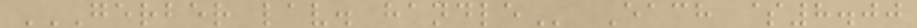GERBER LAV. HANDLE Each $8.00
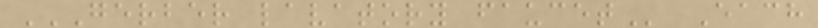GERBER LAVATORY FAUCET Each
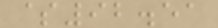$92.51
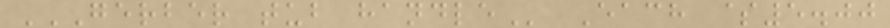GERBER TUB HANDLE Each $5.00
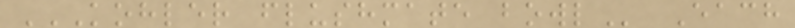KOHLER FLUSHMATE BOWL Each
